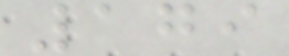179
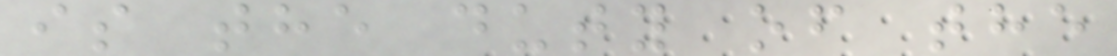is the duty of the
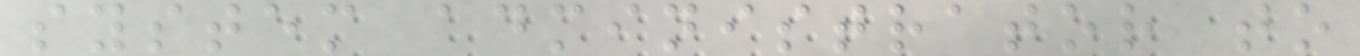system administrator to
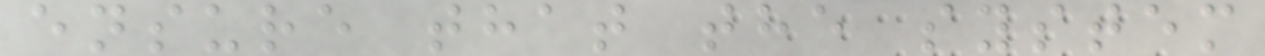ensure that the system
